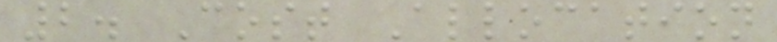2. Cost Allocation
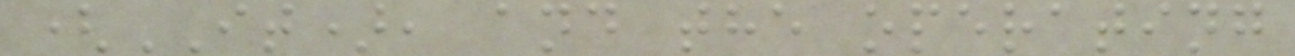(IT), and the operating
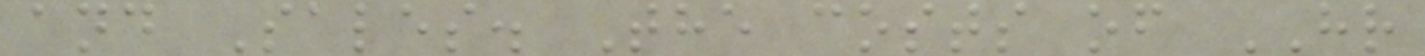and Sales. The costs of HR
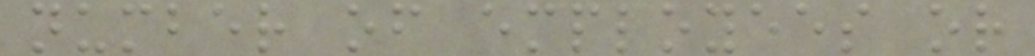number of employees or
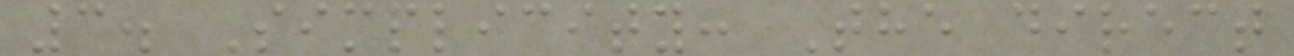3. Simplicity: The direct
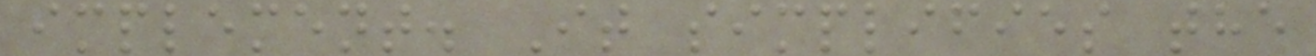implement. It simplifies the
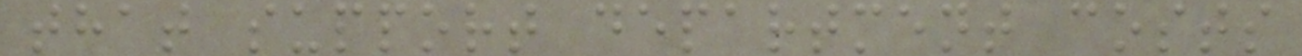that support department costs
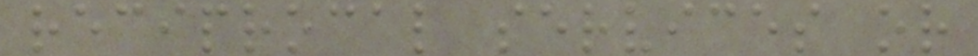reciprocal services or
